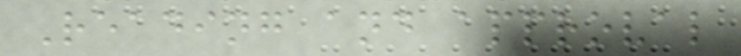Reading and approval
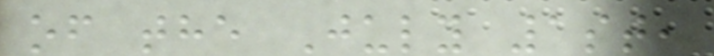of the July 1st,
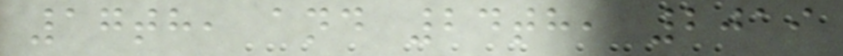17th, and 24th, 2019
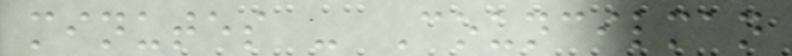minutes - Councilman
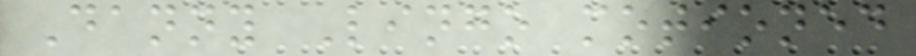Danny Lingo motioned
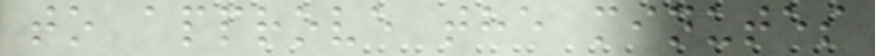to approve the minutes
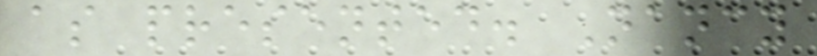as presented. Nancy
